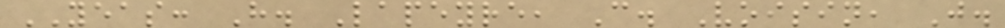YEAS: H. Lapeyre, C. Voisin, J.
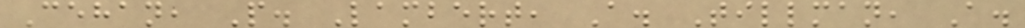Cehan, P. Lambert, A. Tillman, A.
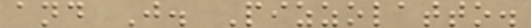and J. Pizzolatto.
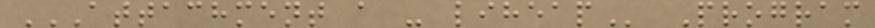ATTACHMENT A - LIHEAP Program
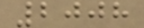2008
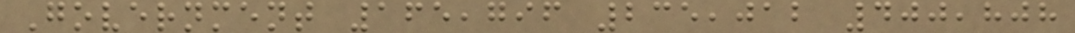Government 165,796 235,012 400,808
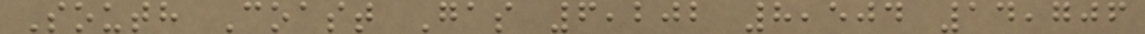South Coast Gas 6,202 8,504 14,706
